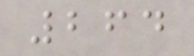264
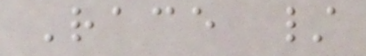Race /
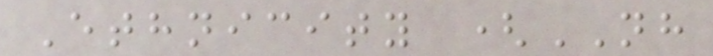Ethnicity (NH
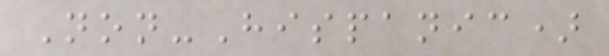Non-Hispanic)
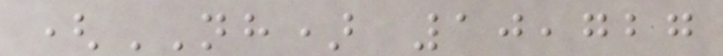(NH) 10,727
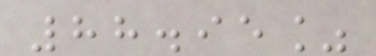88.95%
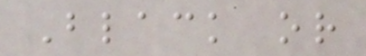Black or
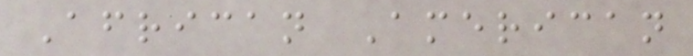African American
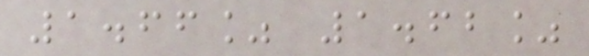1.66% 1.62%
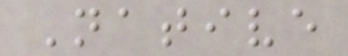Native
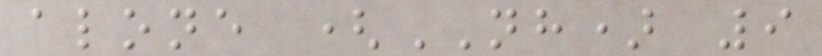alone (NH) 9
